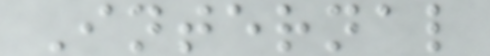Internal
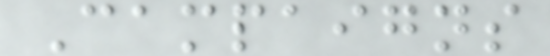Campaigns
